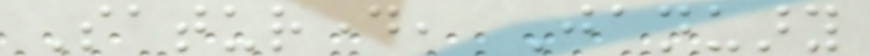Saturday, January
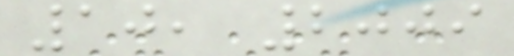10, 2009
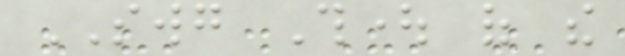SWG Thought of the
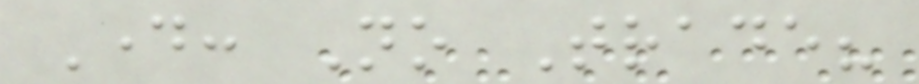Day: No Trade?
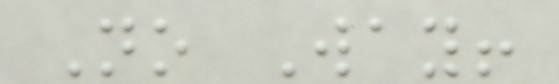No Way!
